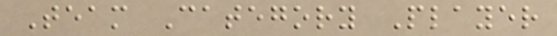Team Category Player
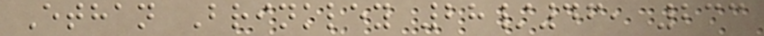Ethan Brinkley 28/46, 233
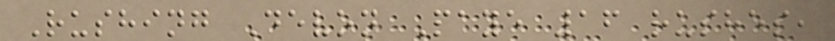Rushing Devon Paye 16 rushes,
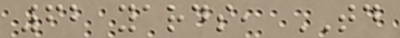62 yards, TD
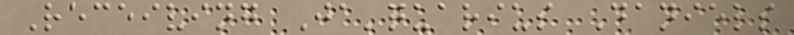Receiving Ja'quarius Daniels
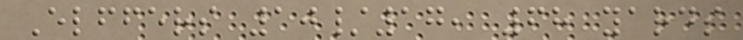Elffers 10/17, 68 yards
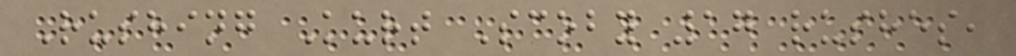Rushing Kurt Scoby 17 rushes,
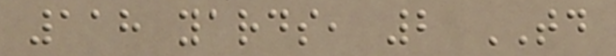118 yards, 2 TD
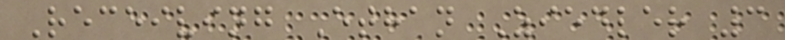Receiving Ethan Ziedler 3
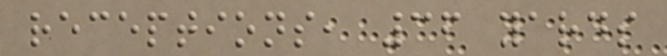receptions, 36 yards
